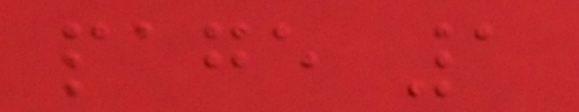page 1
